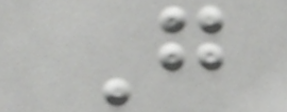G
